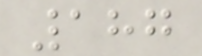187
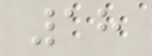18
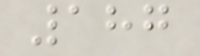187
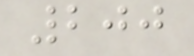200
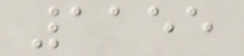1155
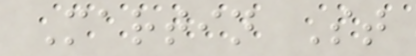Martin St
